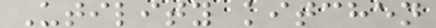Utility kitchen
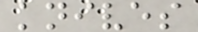knives
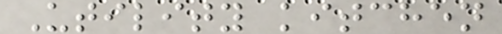Utility kitchen
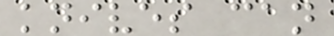knives can
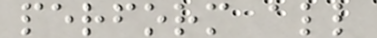perform all
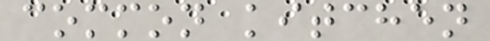common kitchen
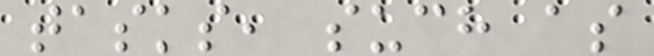tasks, such as
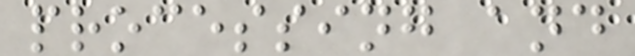processing and
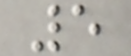5
